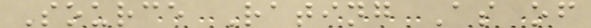Source Rating As of
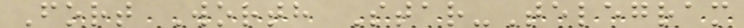Fort Worth Star-Telegram
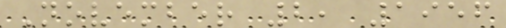November 2, 1956
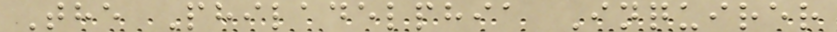The Philadelphia Inquirer
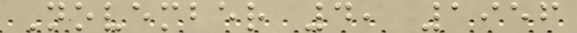November 4, 1956
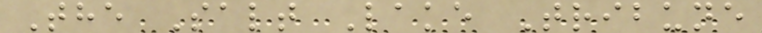The Salt Lake Tribune
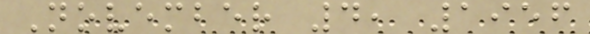November 4, 1956
